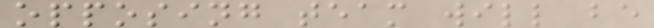opposing team will be
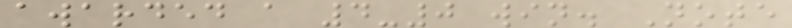awarded a 4-0 win. Note
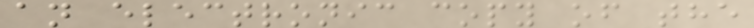an electronic copy of the
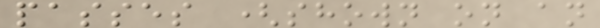passes (shown on an
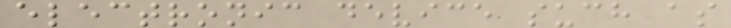electronic device such as
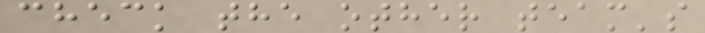check the other team's
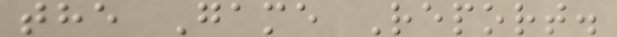the Game Report.
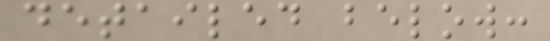detailed below:
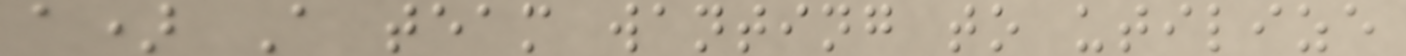a) A team wanting to utilize
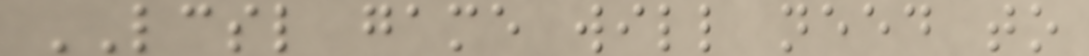LCSL game will need to
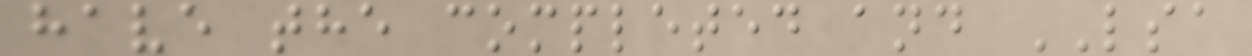have the completed and LSA
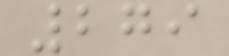279
